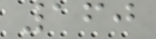160
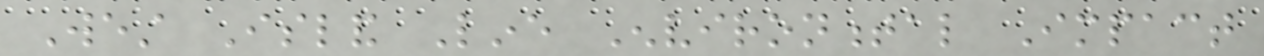West Island Line Environmental Impact
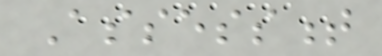Assessment
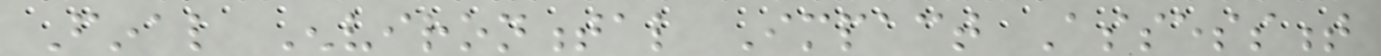Final Environmental Impact Assessment
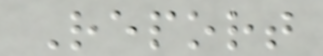Report
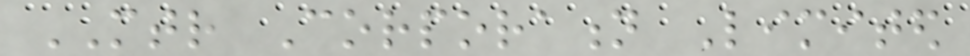MTR Corporation Limited
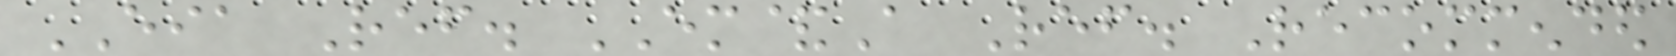EIA Ref. EM&A Ref. Recommended
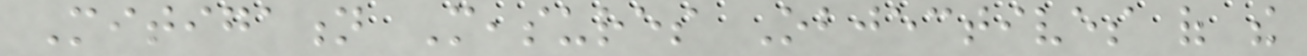Mitigation Measures Objectives of the
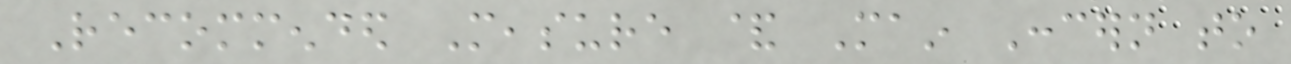Recommended Measure & Main Concern to
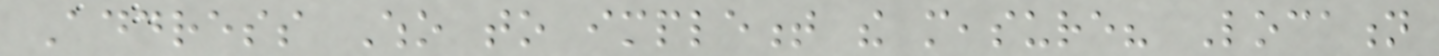Address Who to implement the measure? Location
